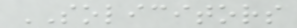SOLICITORS
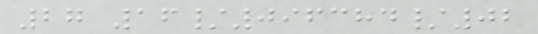27 16/096384/02
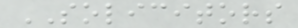SOLICITORS
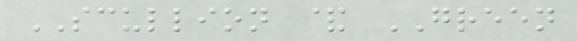SCULLION & GREEN
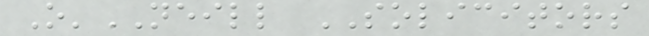O'NEILL SOLICITORS
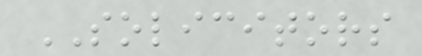SOLICITORS
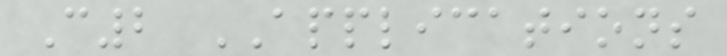C2 APPLICATIONS
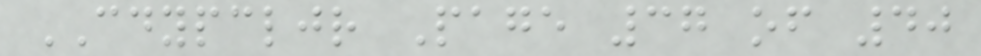CDYPCLJR Page 37 of 40
